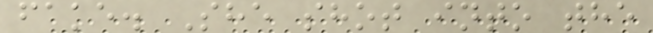fake. She shot into the
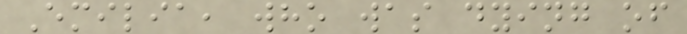Emilia, who was dying of
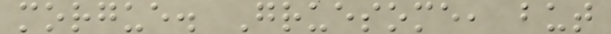morgue. Gruesome, but
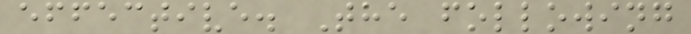effective. The following
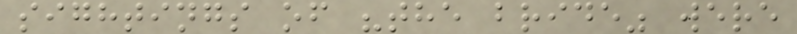sightings of "the bride" were
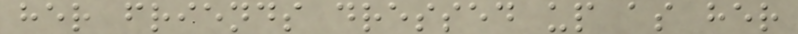her friends dressed up as her
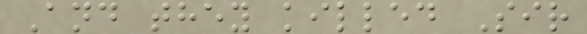And they killed Sir
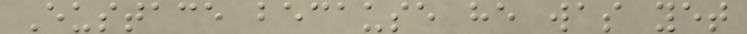Eustace because he was yet
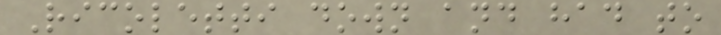Ricoletti down and had to
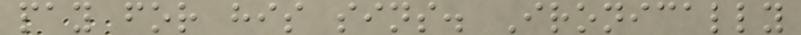pay for his sins. Ironically
